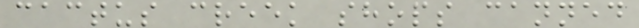cactus creek shops canned
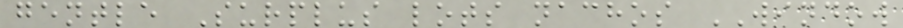gentle Surplus lots nachos WINDOW
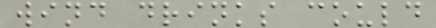wind drinks could
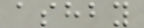ashby
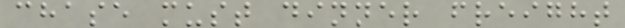chase must dinner freight
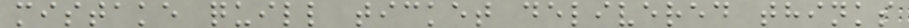mistake quill ticket delivered thinks
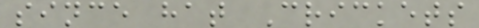since hat Crickets
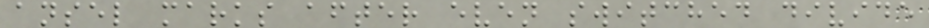ansel marks after even switched divide
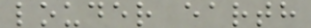louder earth
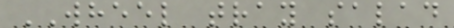WHEEL tray salad
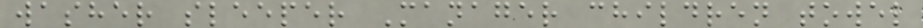washer sleeper Manager children towel
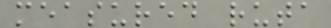measured ruta
